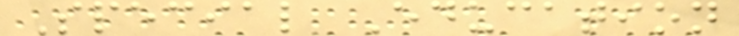Special Education
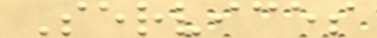Services
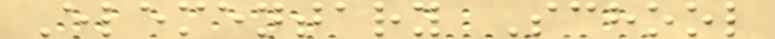Elementary School
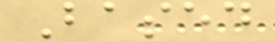Based
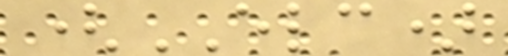(ELC)
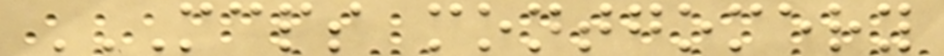MCPS MONTGOMERY
